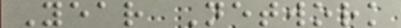Year Network
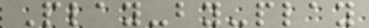Play-by-play
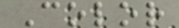Color
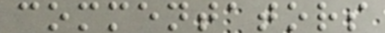commentators
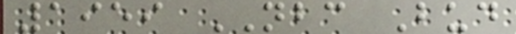1959 NBC Bud
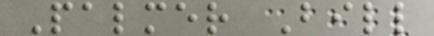Palmer Bill
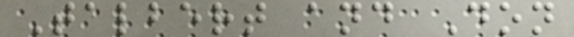Talbert and Don
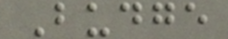Budge
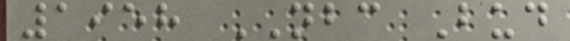1958 NBC Bud
